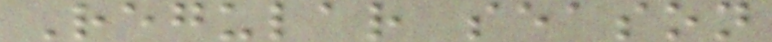Regular season
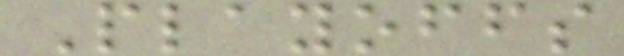Playoffs
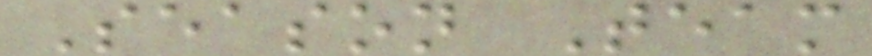Season Team
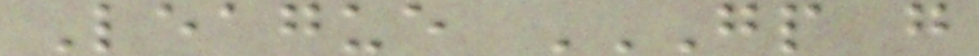League GP G
